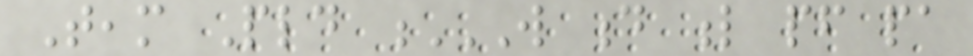Team Pld W D L PF PA
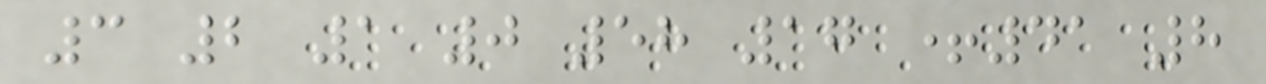3 2 1 0 58 17 +41 8
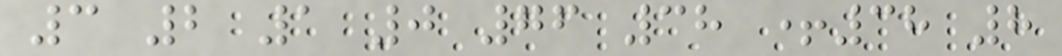3 2 1 0 76 38 +38 8
